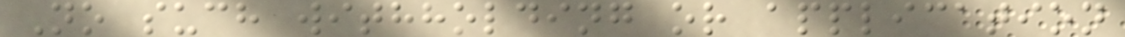No such withholding or application
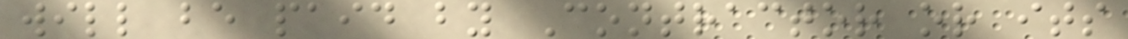will be paid by Contractor or its
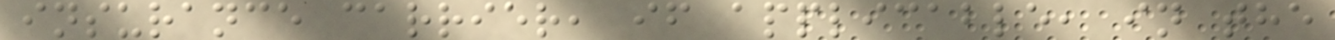insurance carrier, if applicable, in the
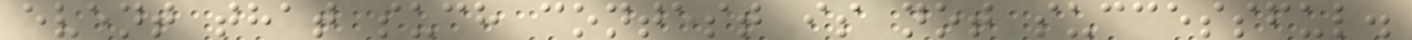event that such contest is not successful.
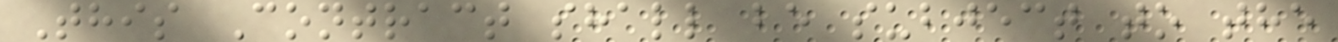This Contract shall be subject to the
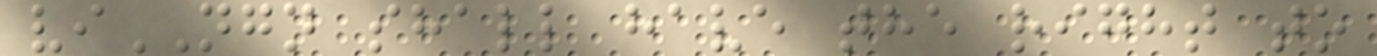viNGN shall have the right to
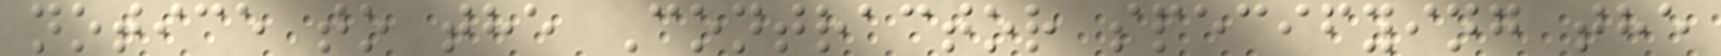notice to the Contractor specifying the
